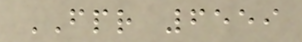FPR 6559
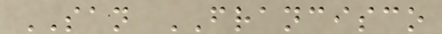SAN FRANCISCO
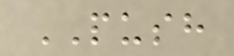PUSH
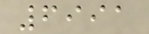6991
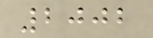2002
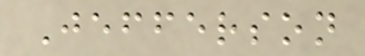Jefferson
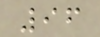96
